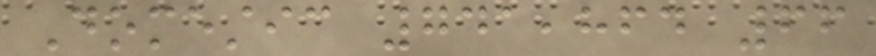Domestic 741,864 66
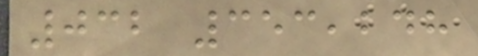032 353,248
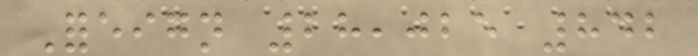Foreign 28,025 842
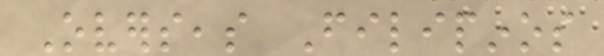Overseas Filipinos
